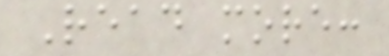Read more:
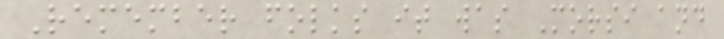Remember folks it was Morsi and
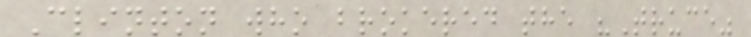Clinton who brokered the "Truce"
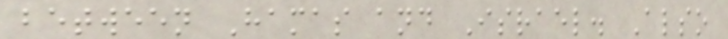between Hamas and Israel. Also
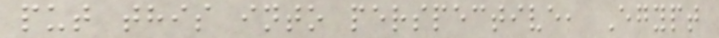put this into perspective, Egypt
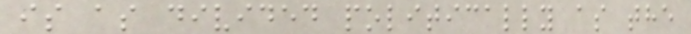is as divided politically as the
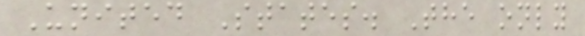United States. The only
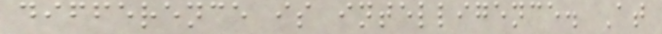difference is intelligence. At
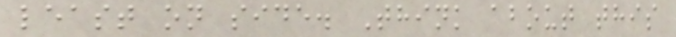least on side. Think about this
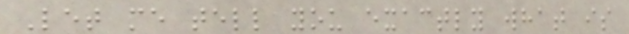Let me tell you exactly what is
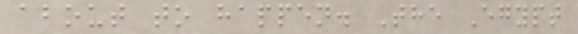about to happen. The Egypt
